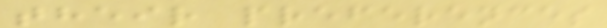their preferences
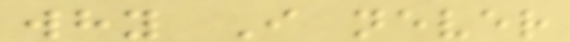why I never
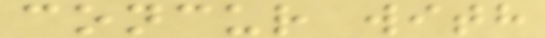concur with
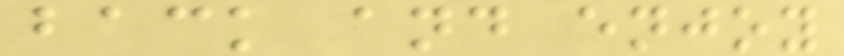back and enjoy
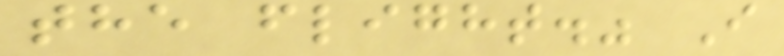the flight." I
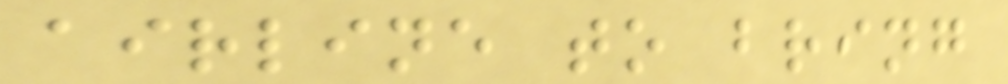airline to bring
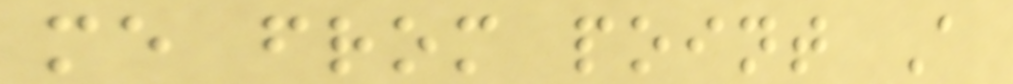me from point A
